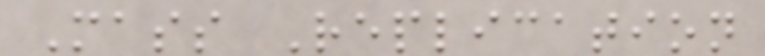Mass Replication
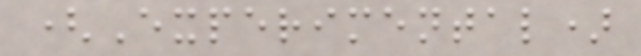(Experimental)
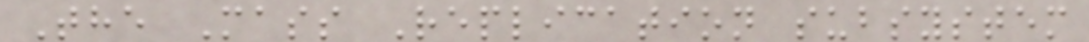The Mass Replication subsystem
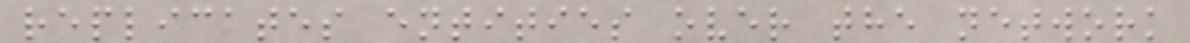replicates entities over the network
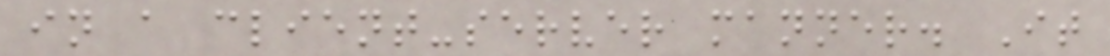in a client-server manner. It
